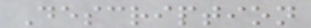Description
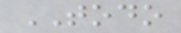TODO
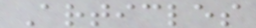Articles
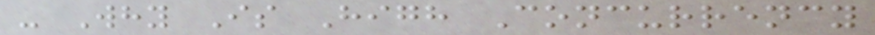- Why Is High Concurrency
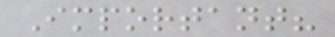Important?
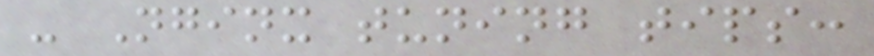- Nginx tuning tips:
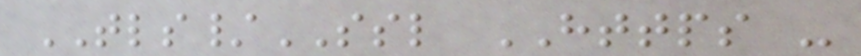TLS/SSL HTTPS -
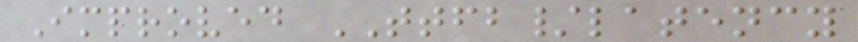Improved TTFB/latency
